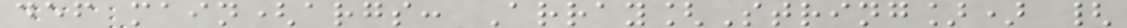def main(args: Array[String]) {
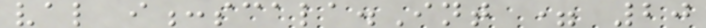val i:scala.Int = 20
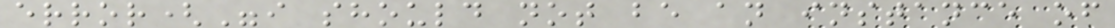error("i should not be an instance of
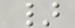}
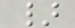}
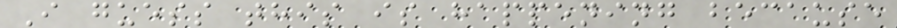I guess this is happening because
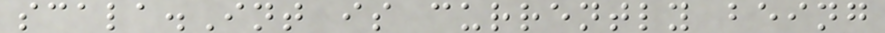scala.Int is currently being
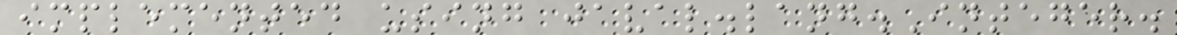implemented using javal.lang.Integer.
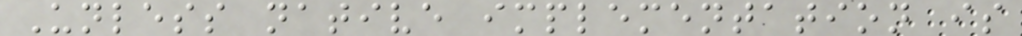Unless native implementation is
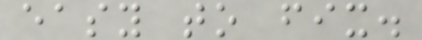easy to fix.
